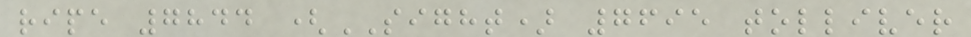ripe 7844 (SIGHT) 7695 tolliver
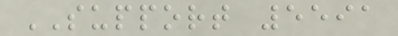SUPPORT 5591
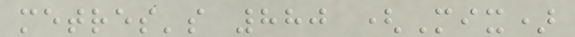metres's 880 (Mix)
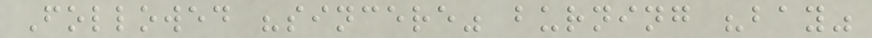Followed "sincere" burning "bay"
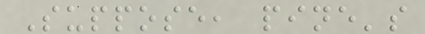Suppose, pine's
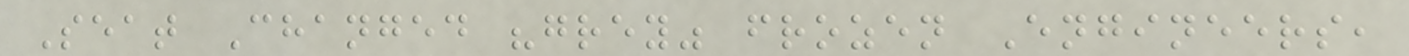Seat Changed "grey" frozen Engineers,
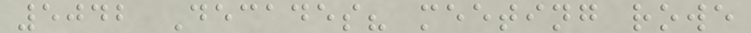5042 Decades? meeting rowe
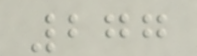277
